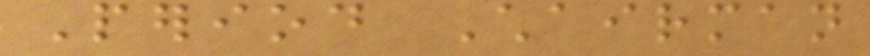Period Chairman
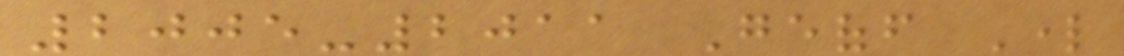2005-2011 Geoff Lord
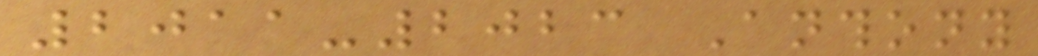2011-2023 Anthony
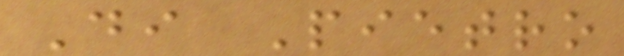Di Pietro
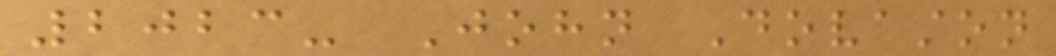2023- John Dovaston
